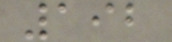192
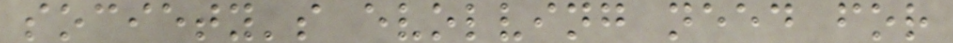society's evolving need for
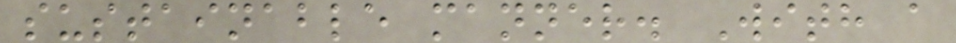sustainable manner. With a
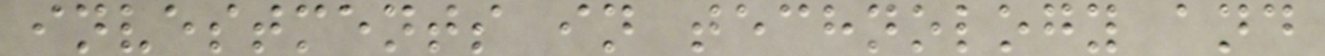investments in technology and
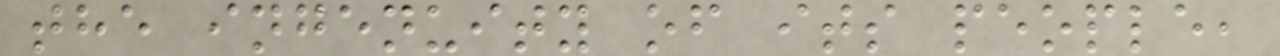the ingenuity of its people,
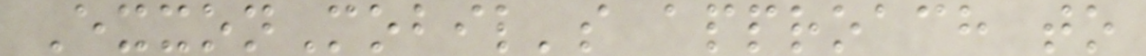ExxonMobil's approach to
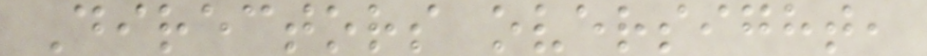Directors oversight,
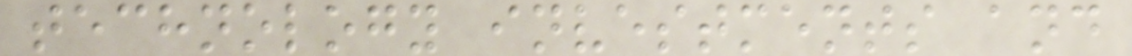technology investments and
